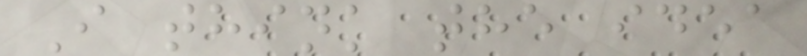I think the idea
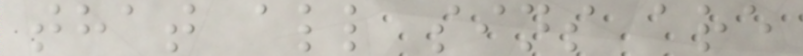that all sins are
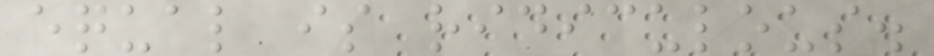equal is ridiculous.
